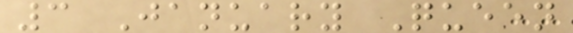3 January Queen
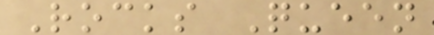Rocks Queen
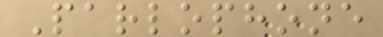Parlophone
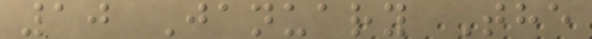10 January The
